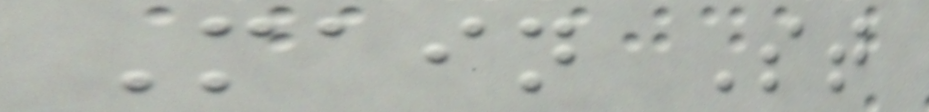Main St
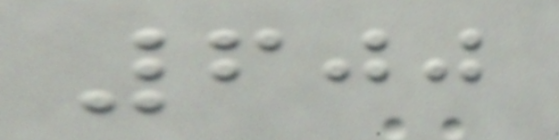600
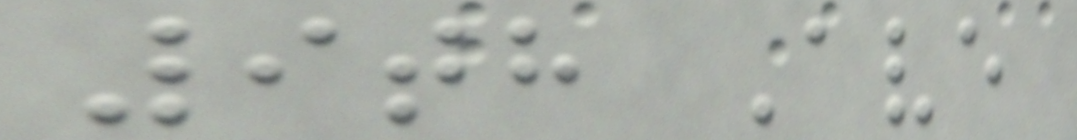9th Ave
